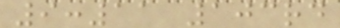9:11 103rd
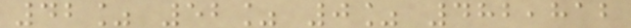42% 52% 0% 482,812
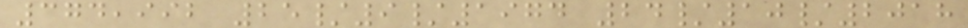374,992 25/9/1974 24/10/2018
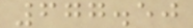677.50
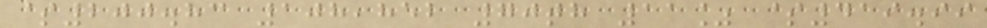$200.83 108,852 70th 11% $419.99
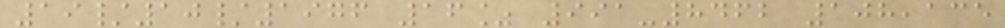19/10/1976 16% 991-8462 108,135
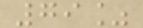79%
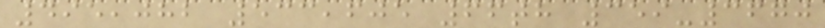495,082 533,605 66th 359-3670
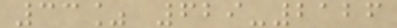33% 629-2126
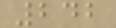242
